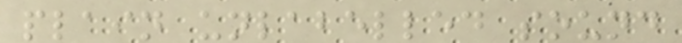plain unlabelled sound
